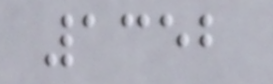1352
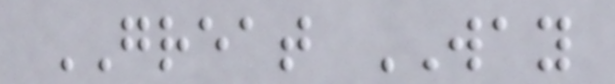GREAT WAY
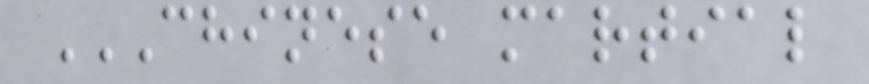CHINESE MARTIAL
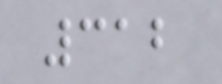312
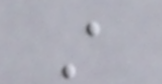A
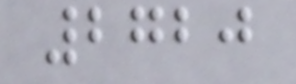2720
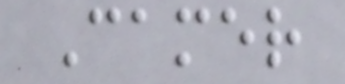Camer
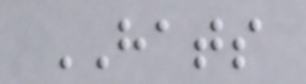HATS
